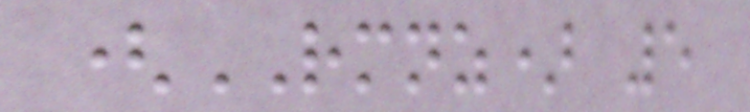(RMNZ) 5
